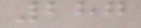287
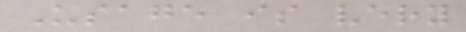Usage is very
